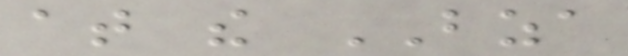at the BZA
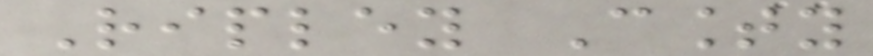Ripley County
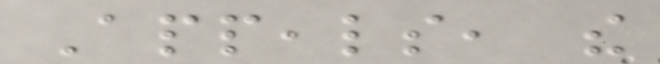Appeals, the
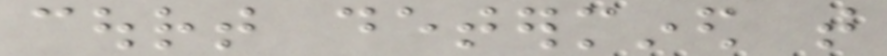court determined that
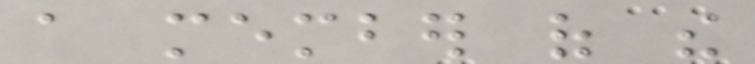a member of the
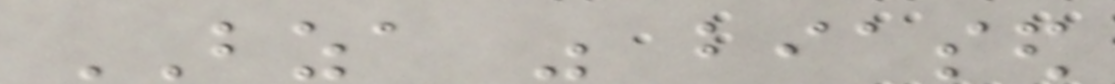BZA was biased
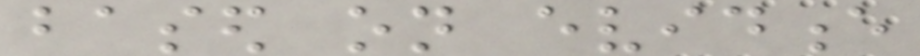based on evidence
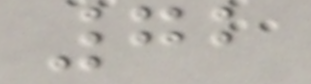72
